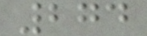274
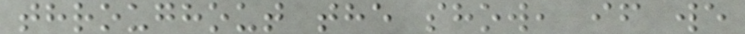throughout the show, if we
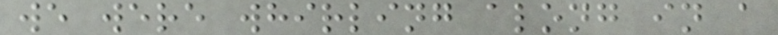we were whirling along in a
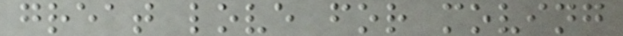great love for moving
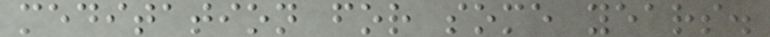meditation for some years.
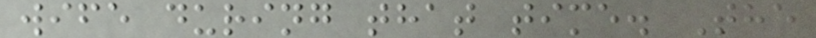wife during that time. The
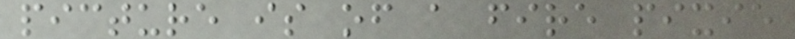picture is of a fire pixie
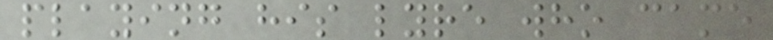playing his lyre who came
